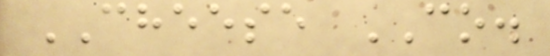CHEESE CO.
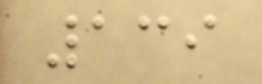139
